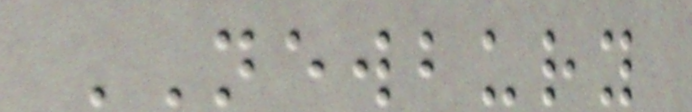NEWBURY
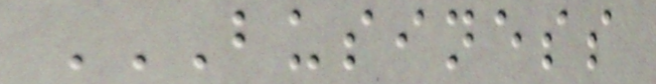BUSINESS
